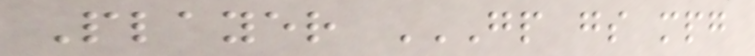Player GP GS MPG
